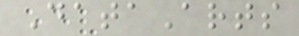DataArts
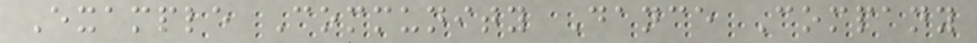Example Community Dance Company
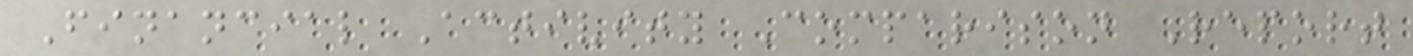Financial Activity Comparison Report
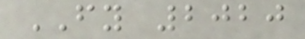FY 2020
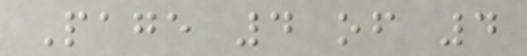Page 4 of 4
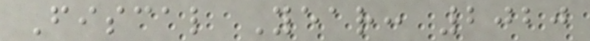Fiscal Year: 2020
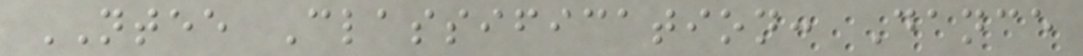NTEE Classification: Dance
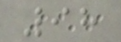98
